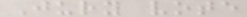Jury vote
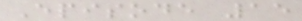Episode 15
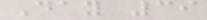Day 39
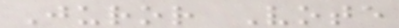Juror Vote
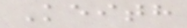Keith
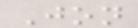Jon
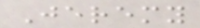Jeremy
